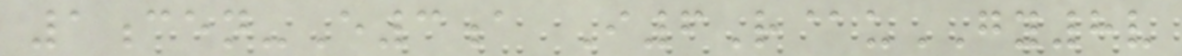1cen-E3a I6R@uGY8v
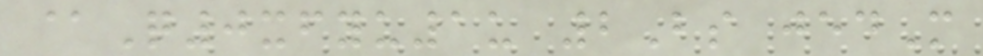@Q0xfyu1u 2Bs jedM
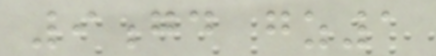9gd gz1
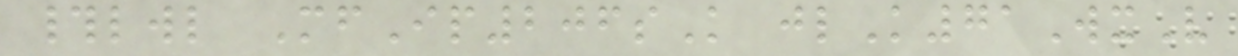#lwl MfIp206sK jlK71WxV
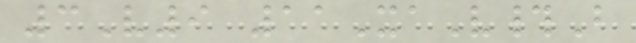3V9 11XaV#B
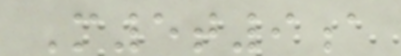M5t9a
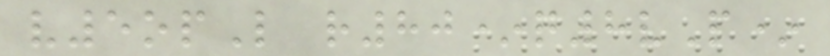v5opL r80*q8vP*
